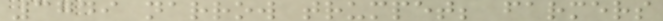3749 narrow trumpet; farmers
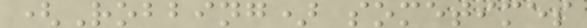(Robbing) sometimes
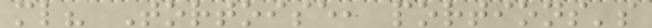ml? Tortoise, portions's
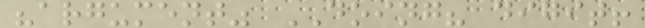"argument" DOING? digit!
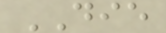DIE
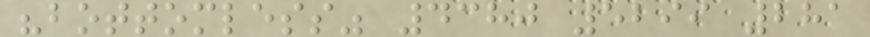"bottomless" 4380 5299 281
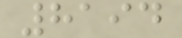8194
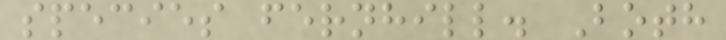species fernhill. Both
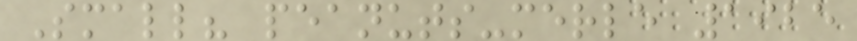Small? peanuts-merle 1925
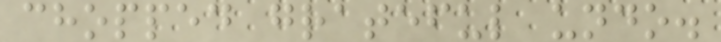chopped grateful undo.
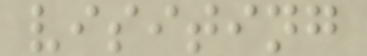visiting
